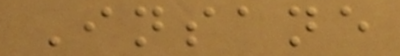Insane
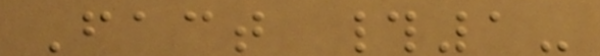Fact #1-
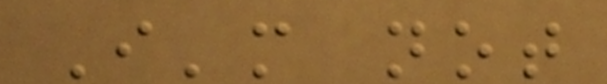I'm not
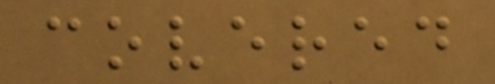covered
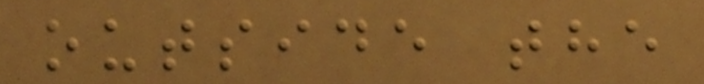outside the
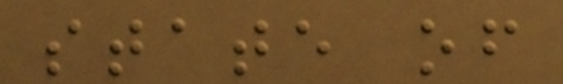state of
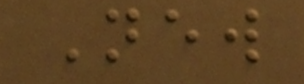New
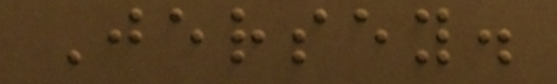Jersey.
